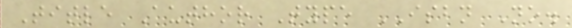Title Author Type ISBN No.
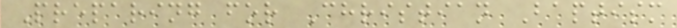Preparing for Christian Baptism
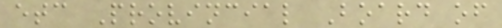etc Provincial Board of
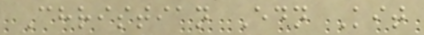Christian Edn Kit
